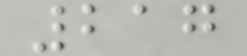217
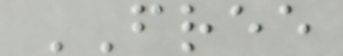FREE
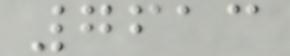7613
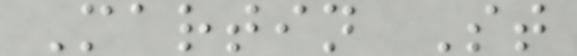Martin St
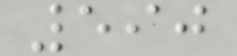590
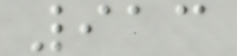913
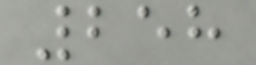258
